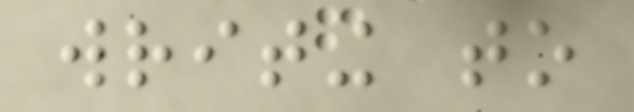writing to
